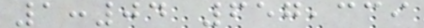1:04 657,339
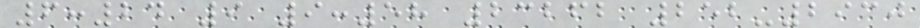6:24 9 9:58 23262 252-2930
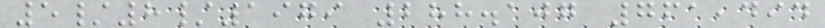5/8/1979 288.107 761,494
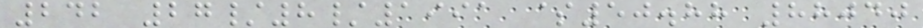242 27/8/1991 $50.88 88040
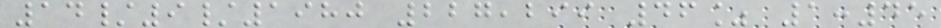14/9/1980 227,299 46% 1:45
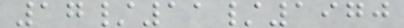17/11/1970
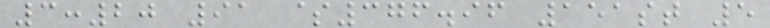3:20 91 $376.96 151st 5
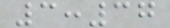3:37
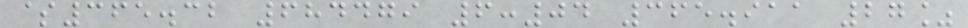$365.32 684479 6:04 365.911 27%
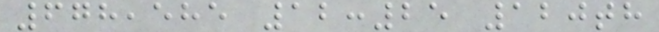678,585 12:25 120th
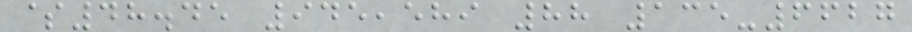$48.45 945,589 88 135-6627
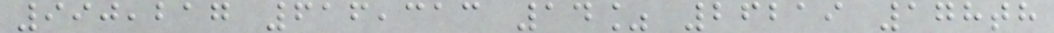990,217 616,313 14% 26219 178th
